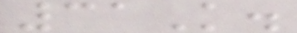31K.
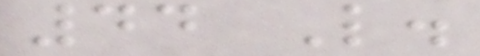44 L.
